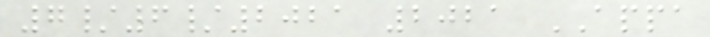7/6/2021 2021 APPA
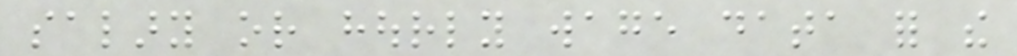salary or hourly wage data for the
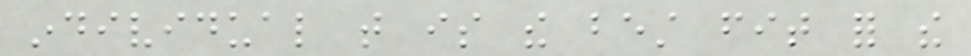individual that is the best fit for the
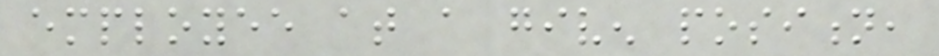employee at a given position,
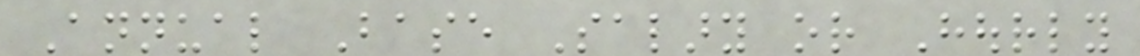Annual Base Salary or Hourly
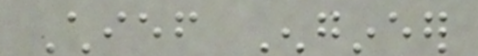Chief Engineer
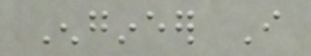Engineer I
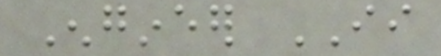Engineer II
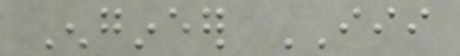Engineer III
